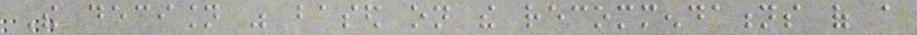The decision was based on the recommendations of a
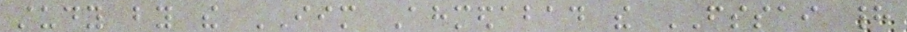study by the IIM Ahmedabad the FSSAI had
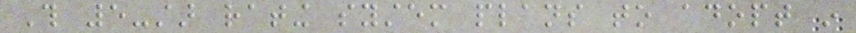This 5-star rating system plans to adopt in
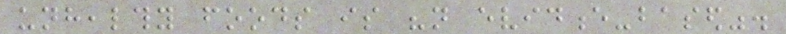unhealthy foods is "not evidence-based".
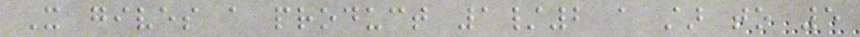It gives a product 1/2 a star to 5
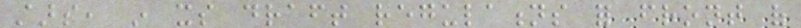stars, in its draft regulations for front of
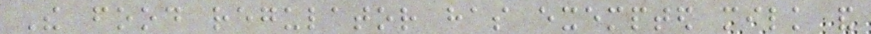The food regulator has exempted milk and
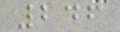246
